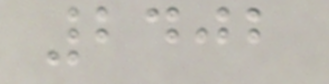2402
